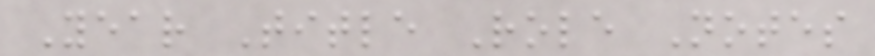Year Title Role Notes
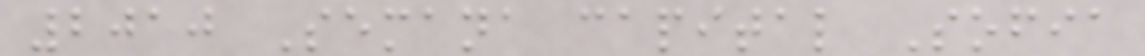2010 Semana capital Sofia
